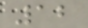12
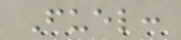Fuel:
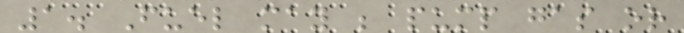1. Fuel may be pump gas or
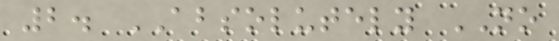2. ABSOLUTELY NO
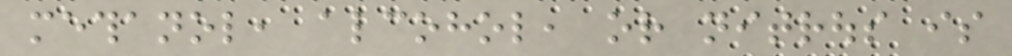methanol, alcohol, or nitrous is
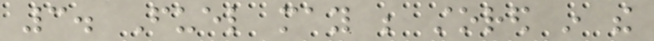3. Fuel may be stored in the
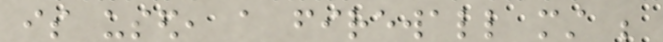is used, a firewall must be
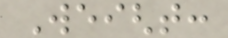Weight:
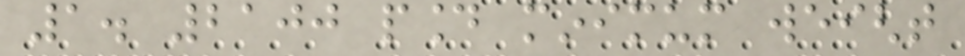1. 2100 pound minimum weight
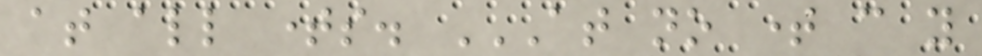at all times. AT NO TIME CAN YOU
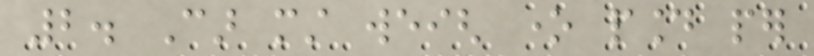2. Car must weigh one pound per
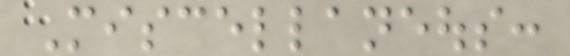Miscellaneous:
